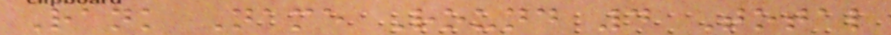Rank Name Round 4 Total
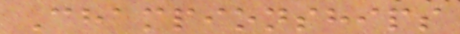Championships
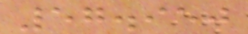57.950
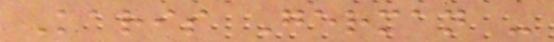Karis German -
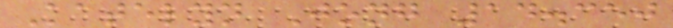Katelyn Jong 14.350
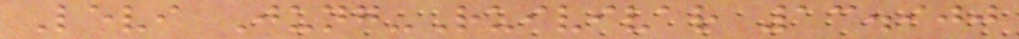Levi Jung-Ruivivar 13.900
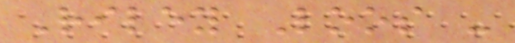Riley Loos -
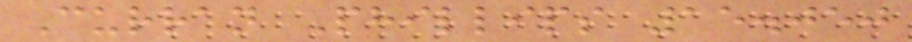Curran Phillips 15.050
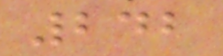242
